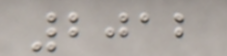2012
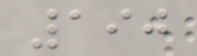190
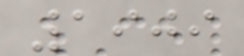1909
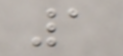1
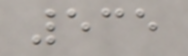535
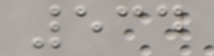534
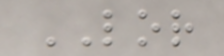LOR
